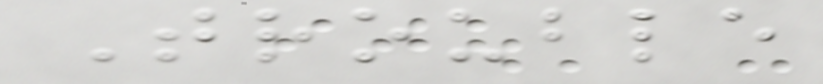Trouble
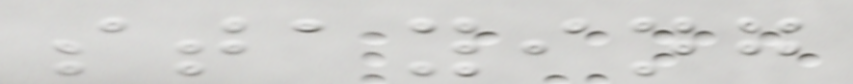staying
